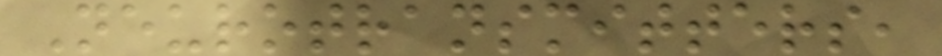Neurotransmitters,
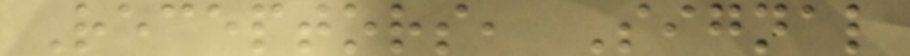Receptors, Signal
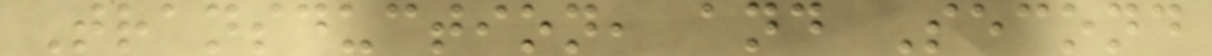Transduction, and Second
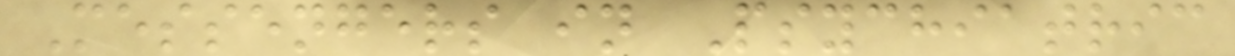Messengers in Psychiatric
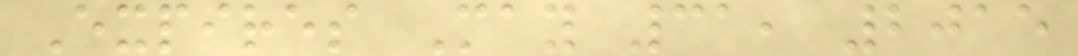Expires May 31, 2015
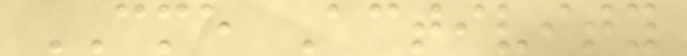CME Activity
